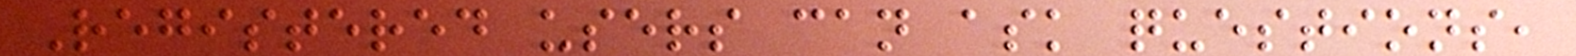Registered users can ask questions,
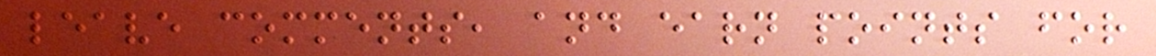leave comments, and earn points for
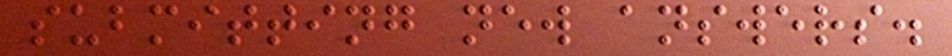submitting new answers.
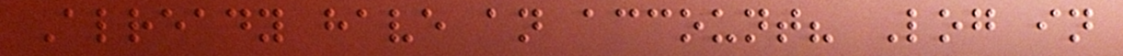Already have an account? Log in
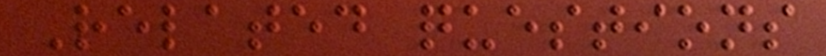Related questions
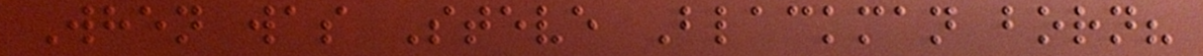When was Steve Blackman born?
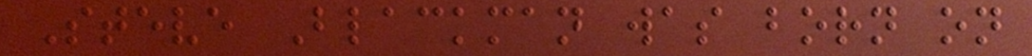Steve Blackman was born on
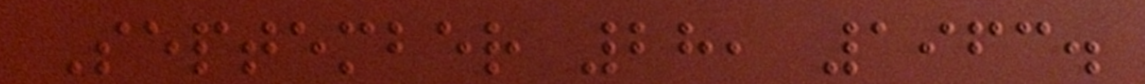September 28, 1963.
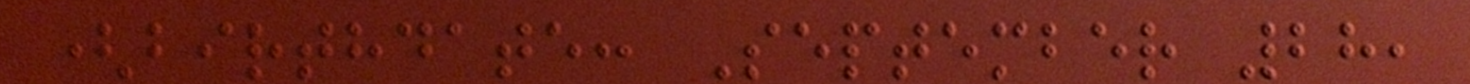(birthdate: September 28,
